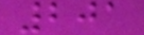201
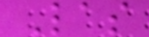Las
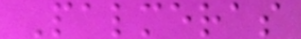Palmeras
